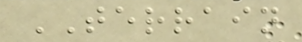TERRAIN
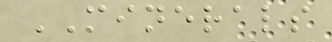MINERALS
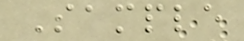Sample
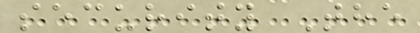security The
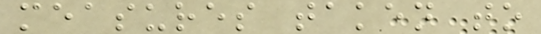measures taken to
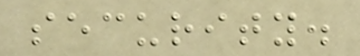security.
